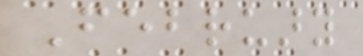February
